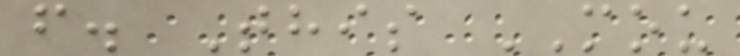f. This MOU
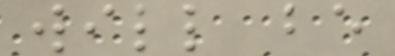will be
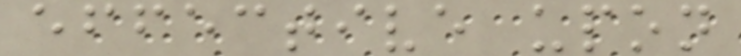effective upon
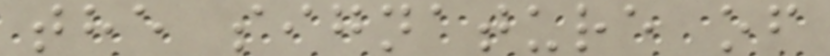the signature of
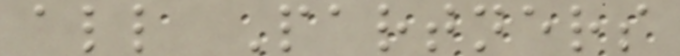all Partners
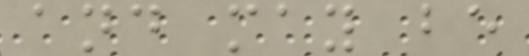and may be
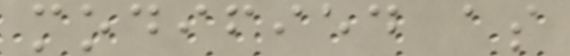modified as
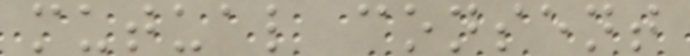mutual consent
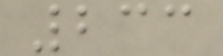233
